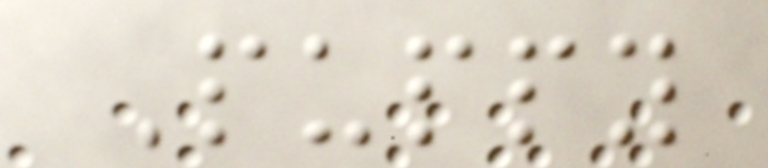Puppy
